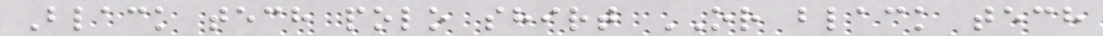Black tech polo shirt OR black tech
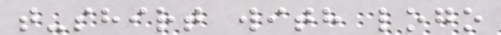t-shirt with logo
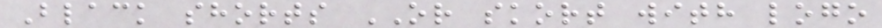Black shorts OR skort with logo
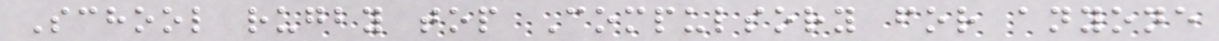School rugby top Compulsory for anyone
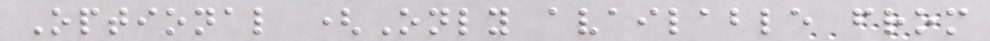Optional (Only available from
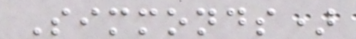Simmonds)
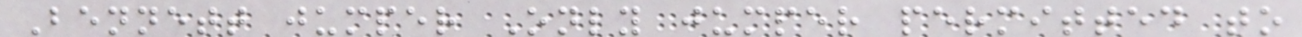Bennett jumper Only jumper permitted to
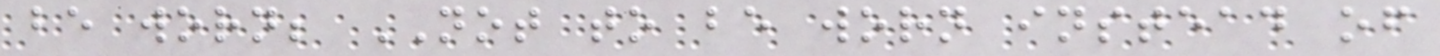be worn; NOT to be worn instead of
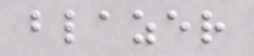blazer
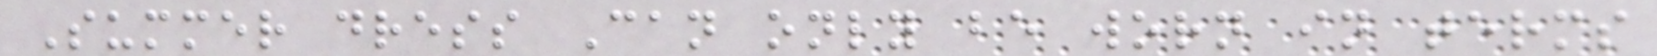Summer dress Can only be worn in terms
